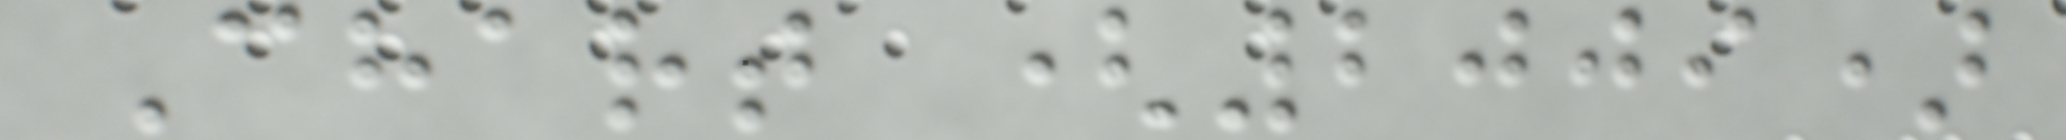Chart (2009)
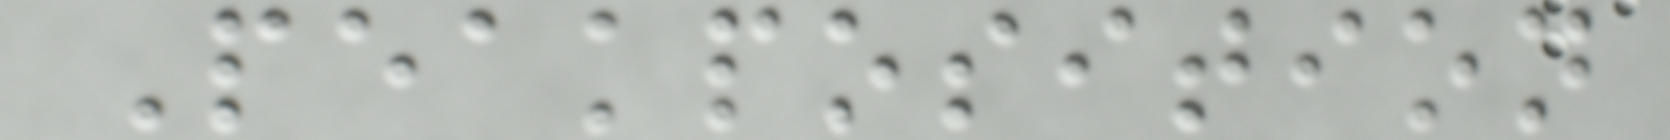Peakposition
